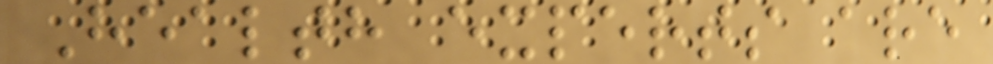Health experts are
